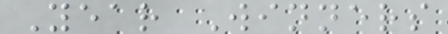Year Winners
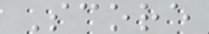Score
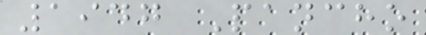1947 Pancho
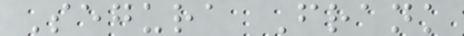Segura Frank
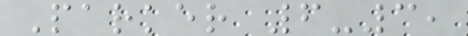Parker 6-3,
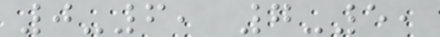0-6, 7-5,
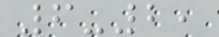6-2,
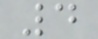4
